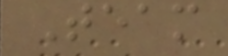Team
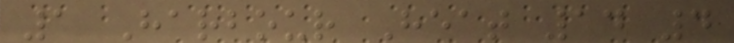1 Harbour Heat 14 4
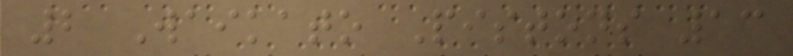2 Waikato Pistons 13
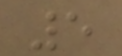5
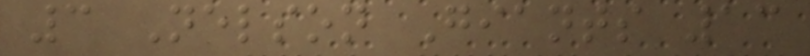3 Nelson Giants 13
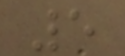5
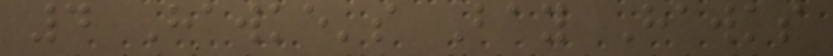4 Hawke's Bay Hawks
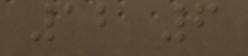12 6
